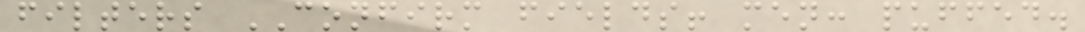filters CONFIRM fields! men: puffed.
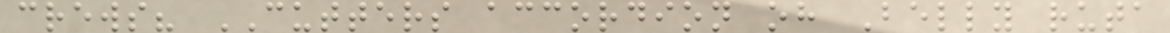crews? CUTTERS accordion oh Belly ruta
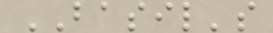BASIL's
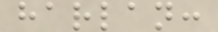harlan:
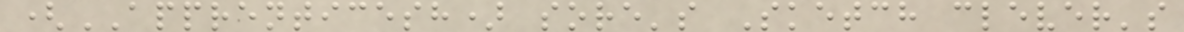(APPRENTICESH) sore's Sketch clever's
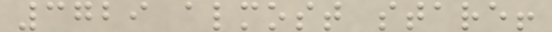3729 almost stare!
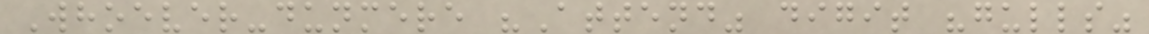Whoever-dunmere "Attend" digit "gulls"
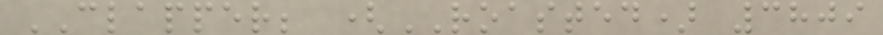CLAPPER; (ROASTED) 3809
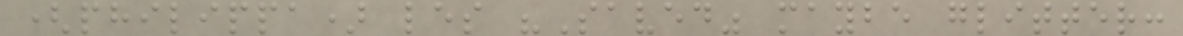(philippa) les "Saved" maybe glitter:
